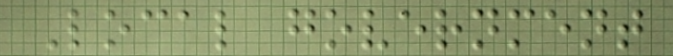Local government
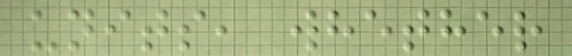units, whether
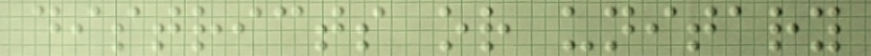districts or unitary
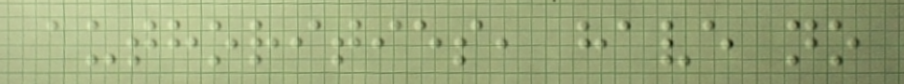authorities, have no
